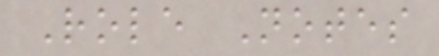Role Notes
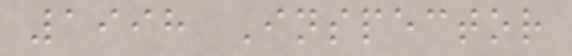1998 Inspector
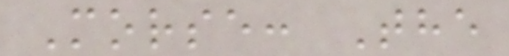Morse: The
